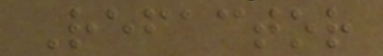Refactor
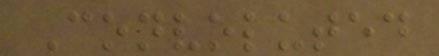Convoluted
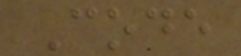Code
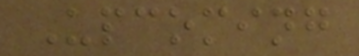Upcoming
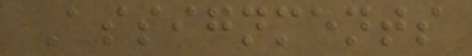Assignments
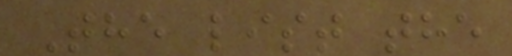The list the
